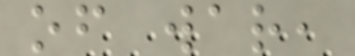of war,
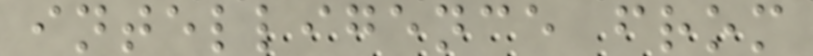intelligence from
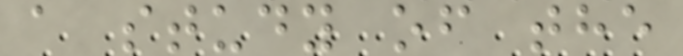a study of the
